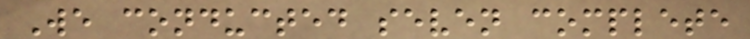We conducted seven complete
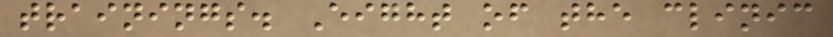trainings. Eight of the clinic
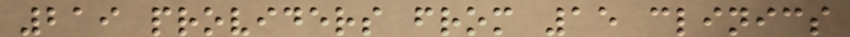219 providers from 15 clinics
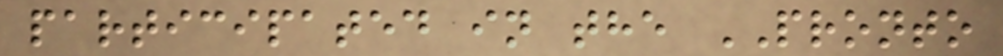participated in the PRONTO
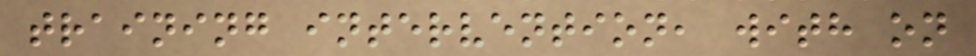training intervention, with on
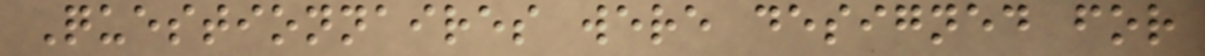Questionnaires were designed for
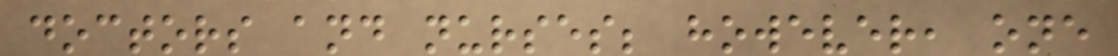doctors and nurses; however, one
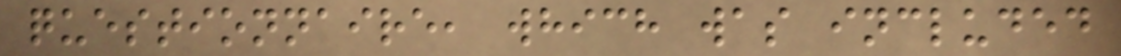questionnaire, which was included
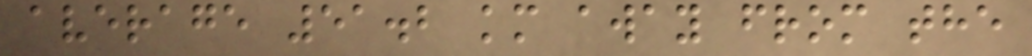average 51.2 km away from the
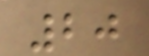20
